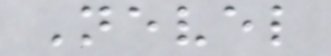Nevel
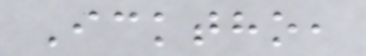Icktho,
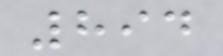894
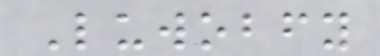Luwobfy
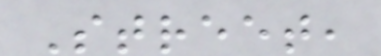Street,
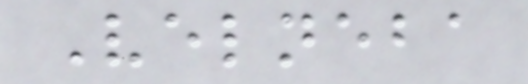Velneba
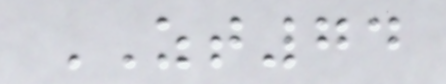ZT74
